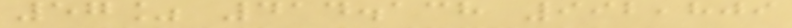57% 414.138 992,809
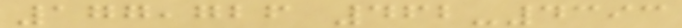177,726 462-4393
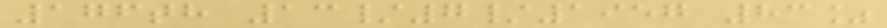176th 13/7/1957 83%
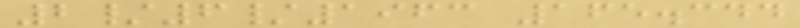2/6/1963 165.344
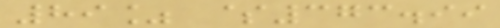89% $373.99
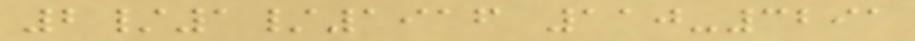2/1/1916 110-3291
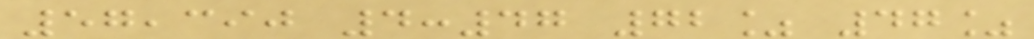57,390 4:47 72% 47%
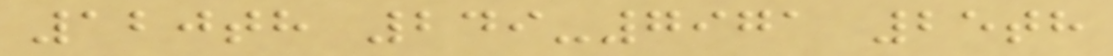120th 249-7971 25th
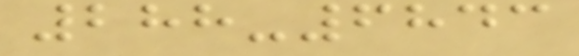288-6843
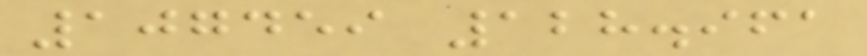107459 128.961
